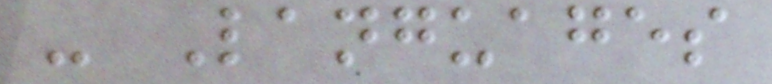- Languages
